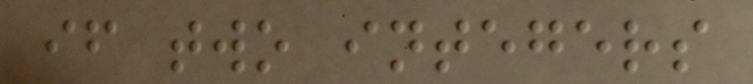if two integers
